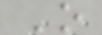O
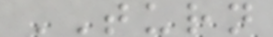TURN
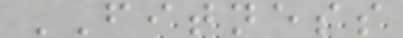FITNESS
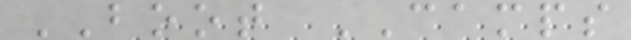BOOT CAMPS
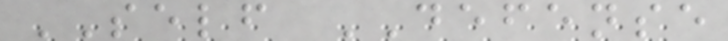SELF DEFENSE
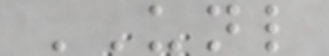UNL
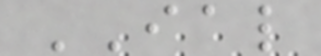IAL
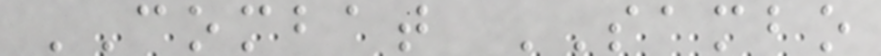COMBAT SAMBO
